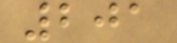201
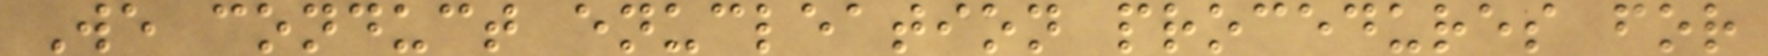We conduct enucleation procedures for
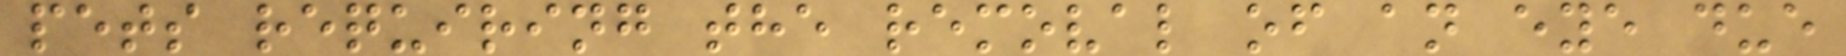pets requiring the removal of an eye due
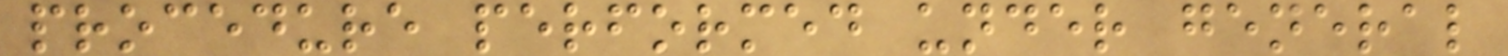procedure performed under general
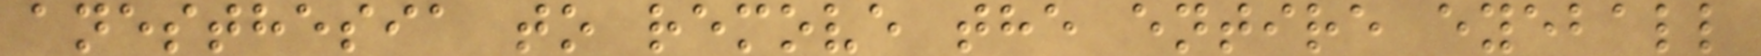anesthesia to remove the entire eyeball
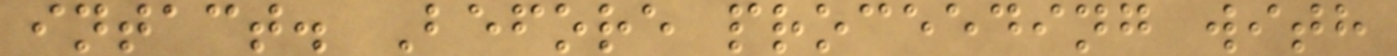intact. Before proceeding with
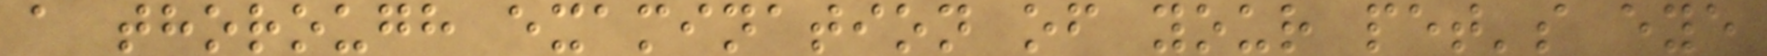a thorough examination of your pet's eye
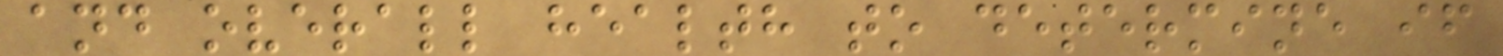and overall health to determine if
